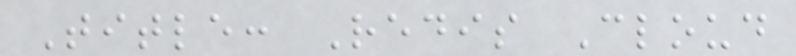Title: Redis Cloud
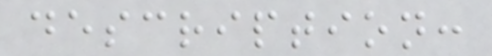description:
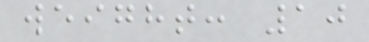weight: 10
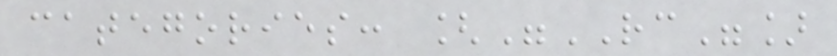categories: ["RC"]
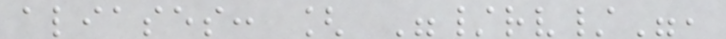aliases: [ "/rv/",
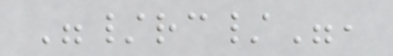"/rc/",
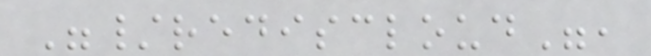"/rediscloud",
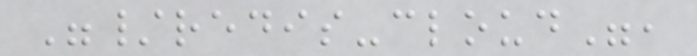"/redis-cloud",
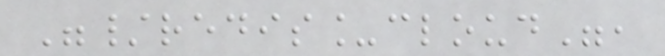"/redis_cloud",
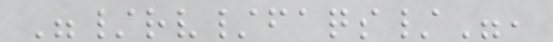"/rv/faqs/",
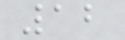12
